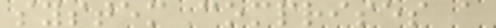system comprises a
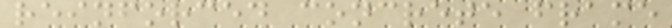reinforced concrete frame
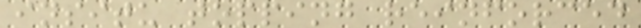insitu topping reinforced
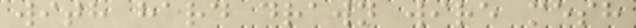with hard drawn wire mesh
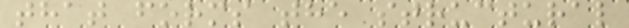that forms the structural
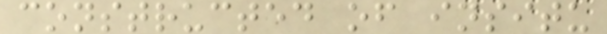constructed of insitu
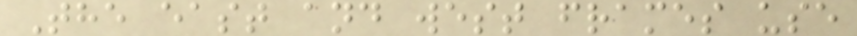The east and west frames use
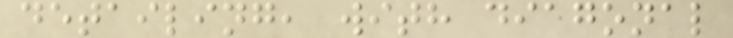detailing, with diagonal
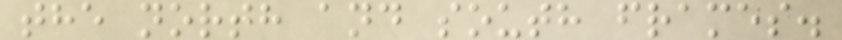the north and south frames.
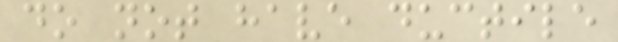do not have ductile
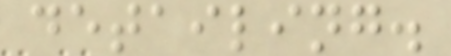detailing.
